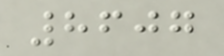8607
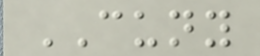CUNY
